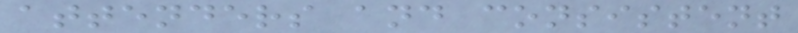attenders and consistent
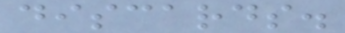discards.
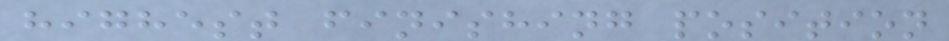highest finishing position
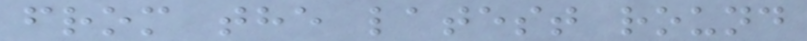from the latest round
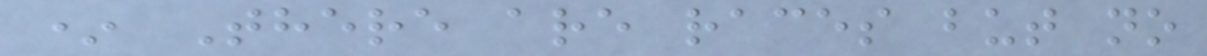* There are races but no
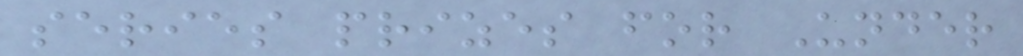series prizes for Under
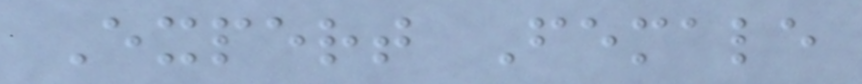Expert Female
